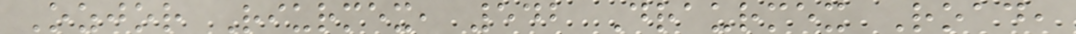Ozjor Riurmex, 542 Draurmex Road,
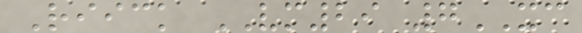Riick VM29 7XC
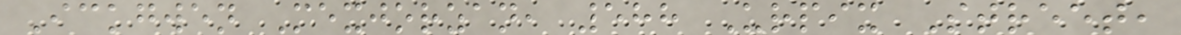Ickgwen Mexjorzan, 588 Urpix Street,
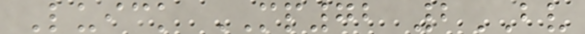Luick MP72 2BV
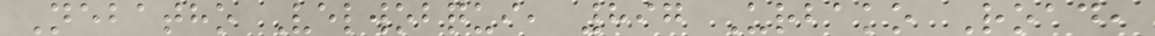Nebatho Velwobqui, 897 Urbako Road,
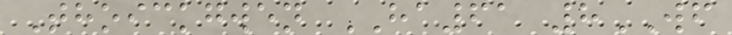Thoickgwen HA61 8WF
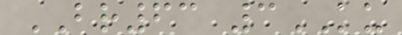BR63 3KU
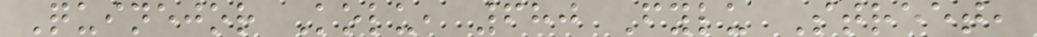Quinejor Kolu, 680 Fylu Street,
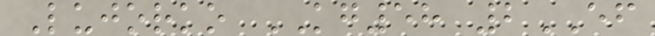Lujorko KG58 2EF
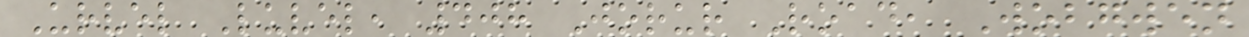Urvel Luvel, 408 Jorur Road, Wobgwen
